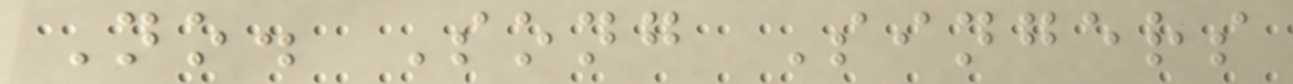No. Song Singers
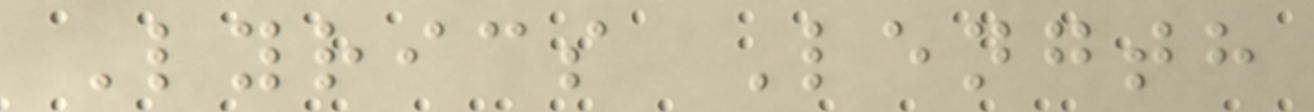Lyrics Length
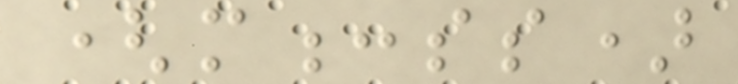(m:ss)
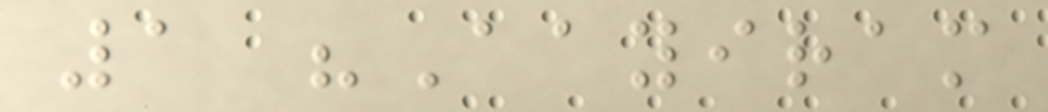1 "Aayiram
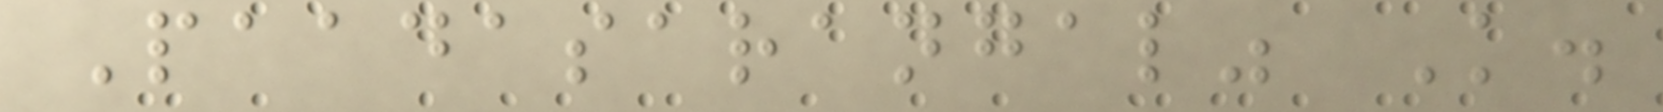Paadasarangal" K.
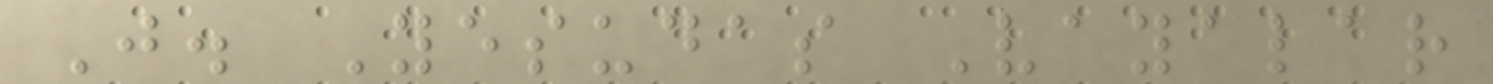J. Yesudas Vayalar
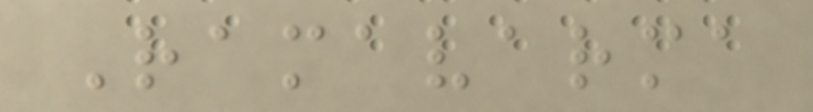Ramavarma
